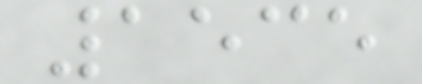1535
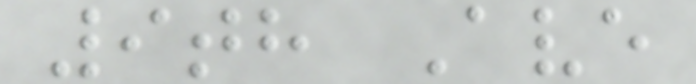9th Ave
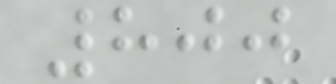800
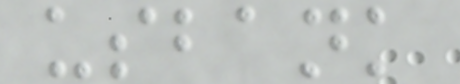usbank
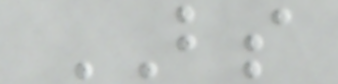BS
